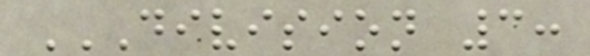DIVISION 3:
